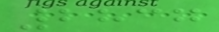2837
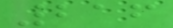216
